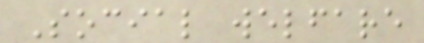Social welfare
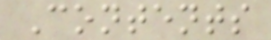Contents
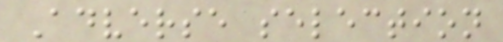Adverse selection
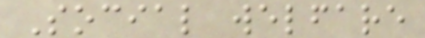Social welfare
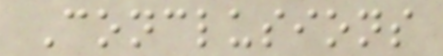Conclusions
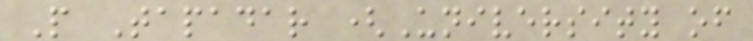P Tapadar (University of
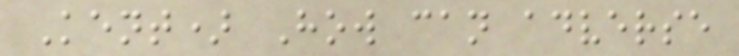Kent) How can adverse
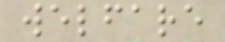welfare
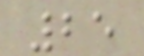25
